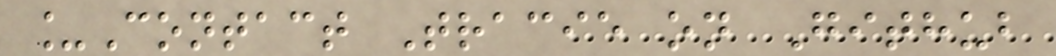_Contact Tracie on Github
